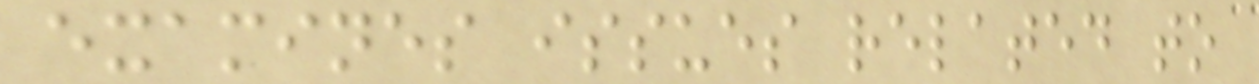examines issues related to
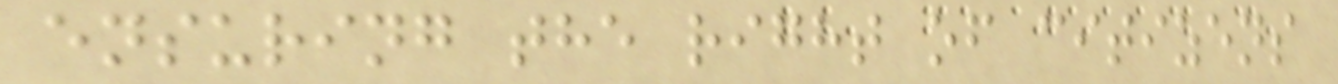ensuring the right of citizens
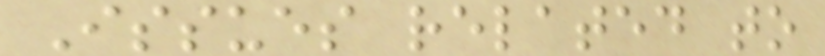Issues related to
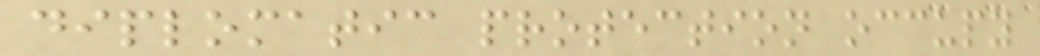diplomatic protection occupy
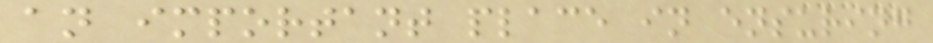an important place in ensuring
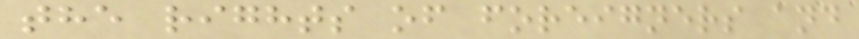the rights of foreigners and
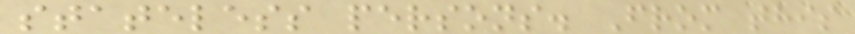stateless persons. From this
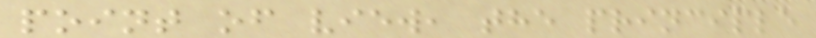point of view, the principle
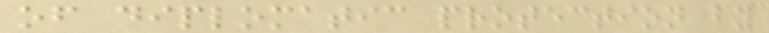of diplomatic protection by
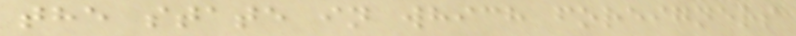the state in which foreigners
